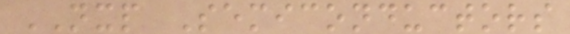NXP Semiconductors
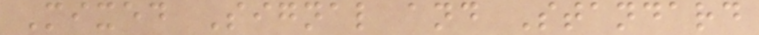Mixed Signal and Standard
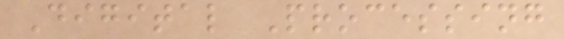Digital Processing
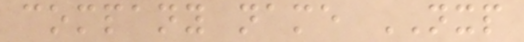company name NXP
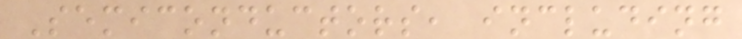Semiconductors, including
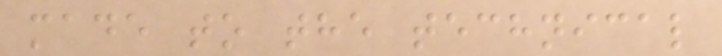made to the technical
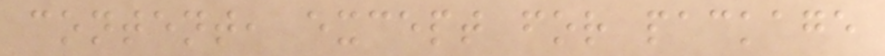content, except for package
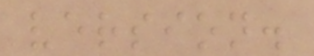version.
